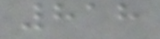818
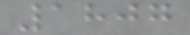1807
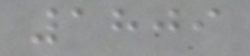1809
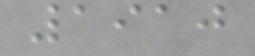1910
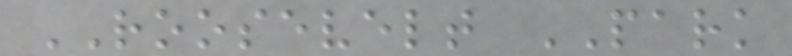ROOSEVELT PARK
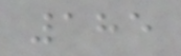185
